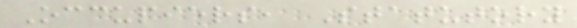Occupiers, Statutory
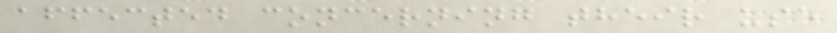affected concerning their use
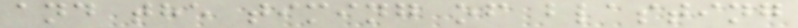and the timing of blasting
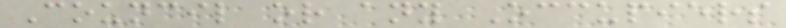Council or any Occupiers
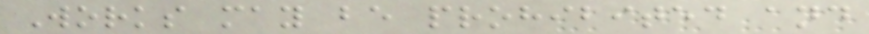Works may be prohibited and
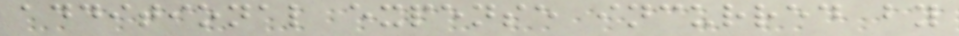additional expense incurred by
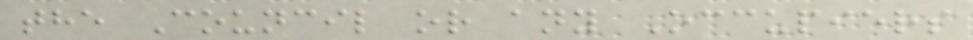the Council or any Occupiers
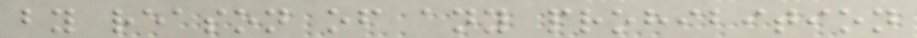by reason of any prohibition
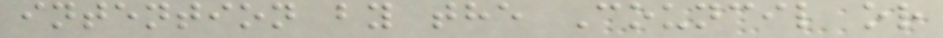intention by the Council or
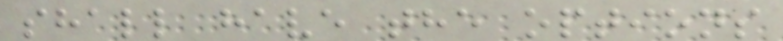shall have the options
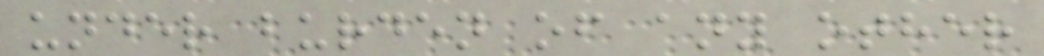under burden of any other
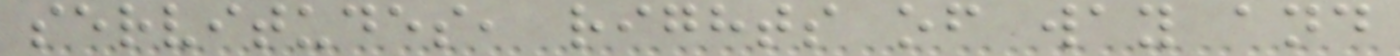servitudes, rights of way and
